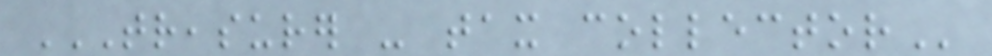TREASURER - TAX COLLECTOR
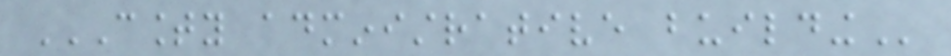COUNTY ADMINISTRATIVE BUILDING
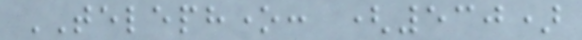TELEPHONE: (530)
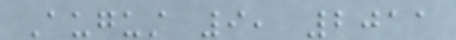August 9, 2011
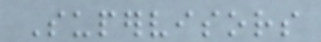Supervisors
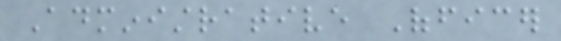Administrative Officer
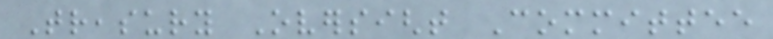Treasury Oversight Committee
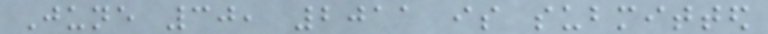June 30, 2011 is submitted
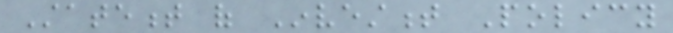Statement of Investment Policy
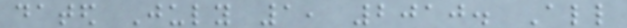dated July 1, 2010. All
